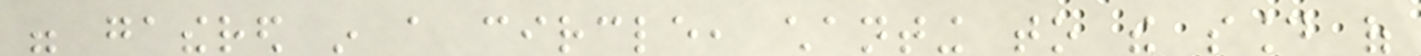were gathered in a circle, chanting to the sound of
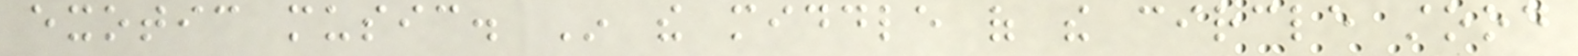exotic music. In the middle of the circle stood
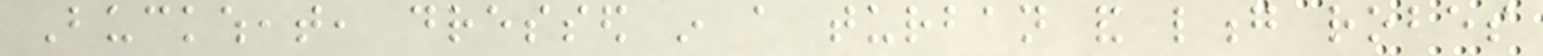Buckwheat, dressed in a turban and long robes
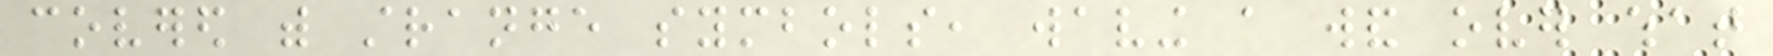covered with strange symbols, waving a wand over what
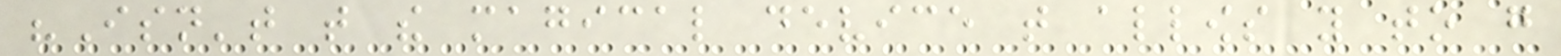"Isn't that the magical device that allows you to go
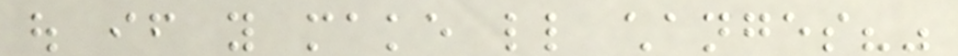out if you make little changes?"
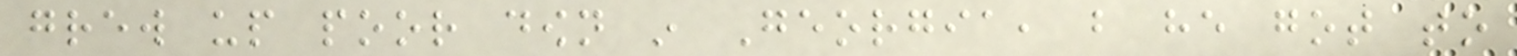grew up poor down in Georgia, but he got to
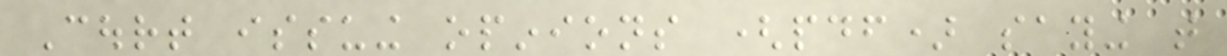Court issuing opinions (pdf) saying that
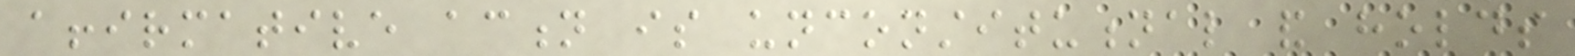affirmative action is unconstitutional and holds
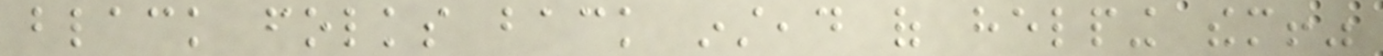black folks back instead of helping them!"
